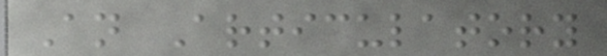An Articulatory
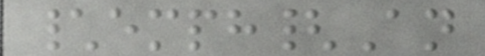\emph{An
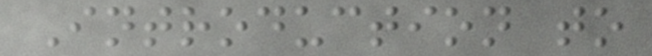Introduction to
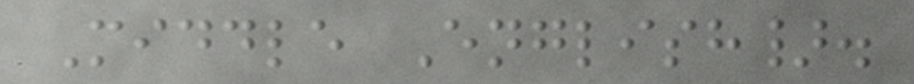Middle English}.
